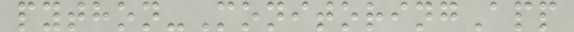python-MonitoringApp
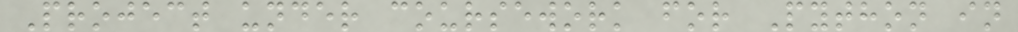Project under coursework for Python in
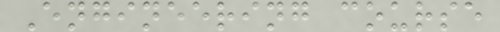Engineering course
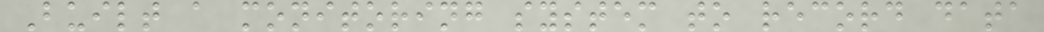Built a monitoring system to record data
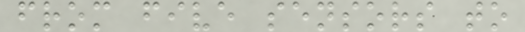from five sensors to
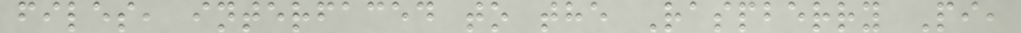files, interfaced to the Raspberry Pi,
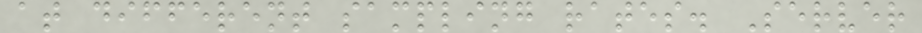at different sampling rates. Server
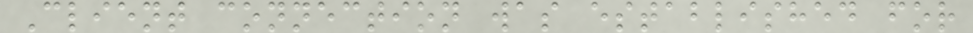Client connection was established for
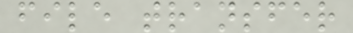file transfer
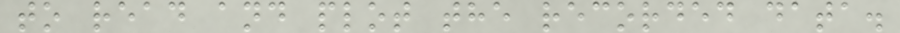to read and plot the recorded data.
